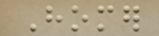Homer
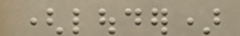(louder)
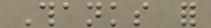Thanks for
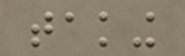taking
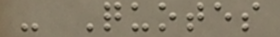- Quotes
